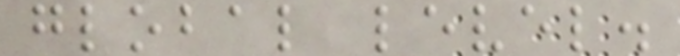global level.
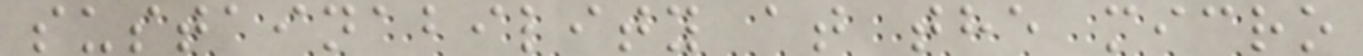sustainability at the micro
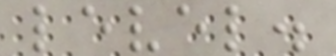level.
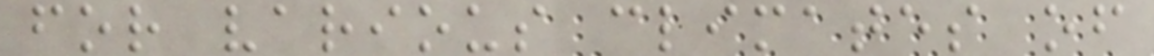for various climates of
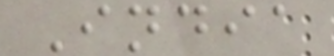India
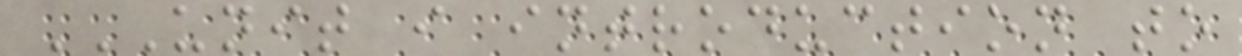UNIT I INTRODUCTION TO
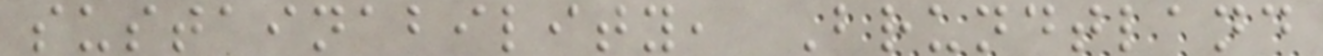sustainability, Brundtland
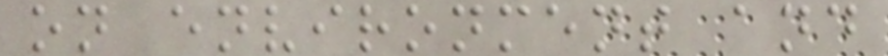on environment and
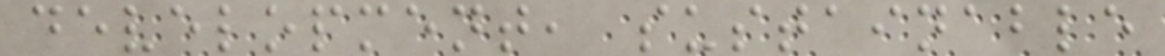development, sustainable
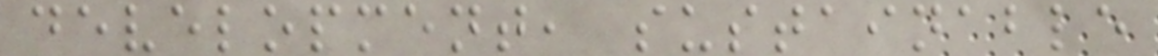development, sustainable
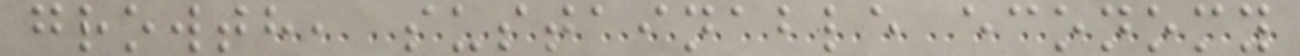growth, sustainable economy
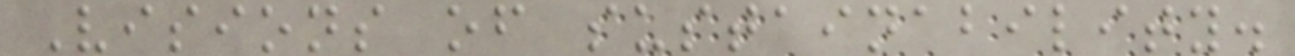Visions of sustainability.
